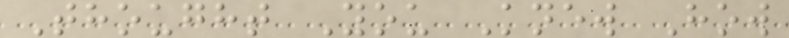Thought You Knew How
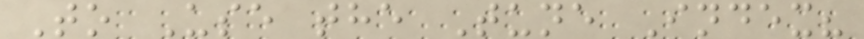To Use the Tune Index?
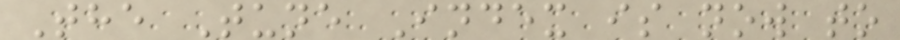The Tune Index is now to
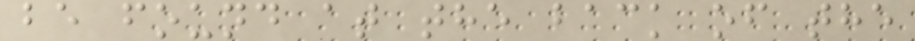be found at the back of the
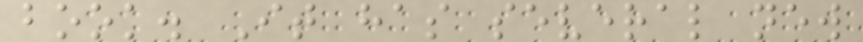book. It has several new
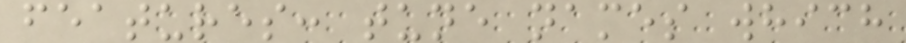features: tune names which
